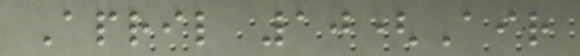April 10(Air
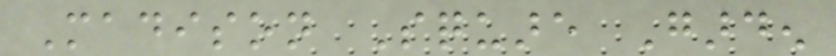Madison Square Garden
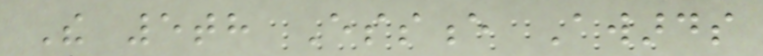The 5th Essence Awards
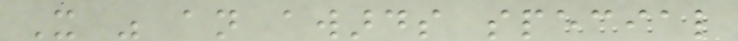It was an awards special
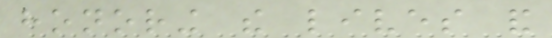honoring the lives and
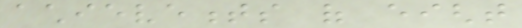achievements of eight
